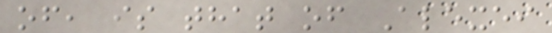of, is that of Alexei
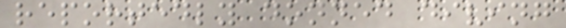reportedly donned diving
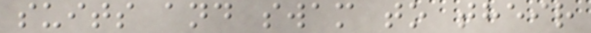suits and swam to their
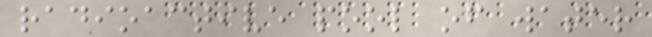radioactive pool of water
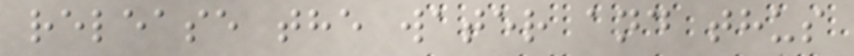release the water and thus
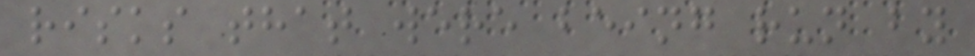risks that were being run by
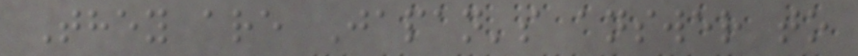They are Japan's answer to
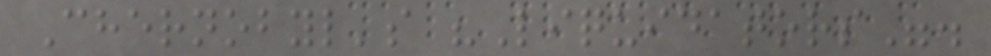Chernobyl's "Liquidators".
